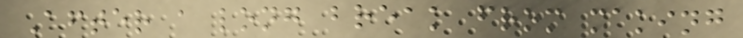After a long break from making
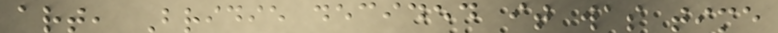art, Bridie decided it was time
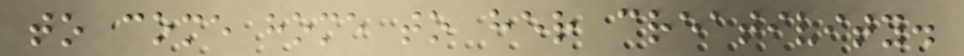to come home to her creativity.
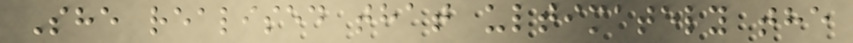She realised that ultimately the
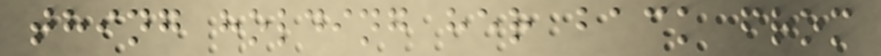thing holding her back from
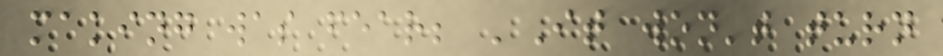making was fear; 'It won't turn
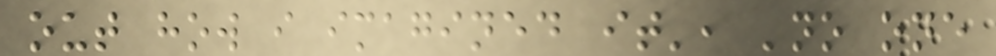out how i imagined it', 'no one
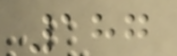187
